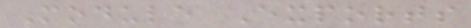Module Exports
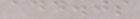add.js
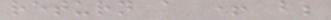return a + b;
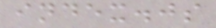index.js
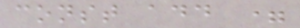const add =
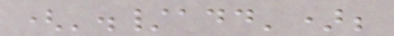('./add');
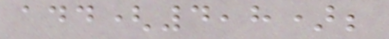add(4,8);
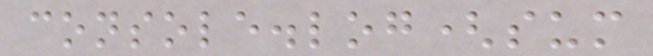console.log(sum
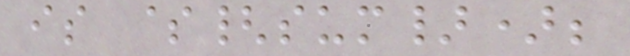is ${sum});
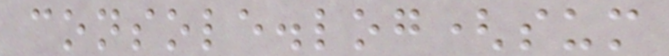console.log(sum
